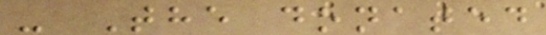- The donated
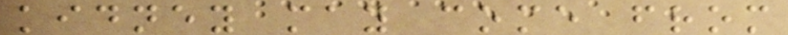kidney may come from
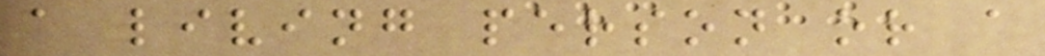a living person or a
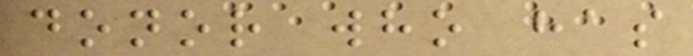donor who has
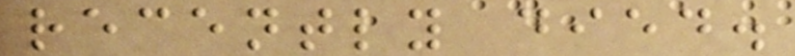recently died.
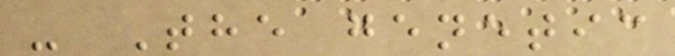- The genetic
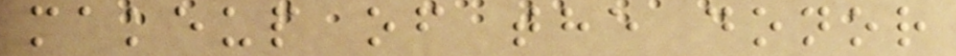makeup of the donor
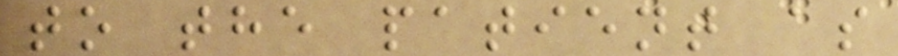to the patient as
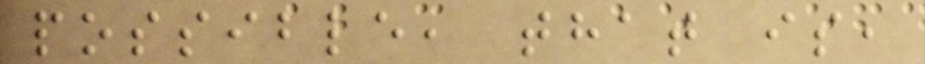possible, that is,
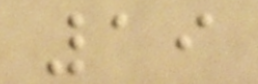19
